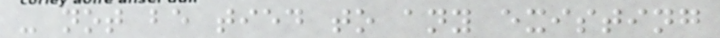- not be tied to any existing
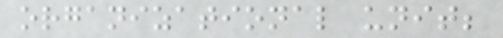organizational unit;
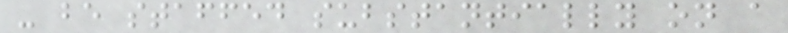- be staffed substantially on a
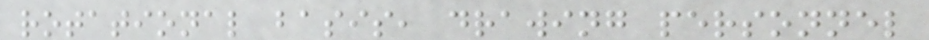rotational basis, drawing personnel
